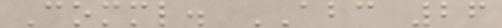Comml. ABC 26
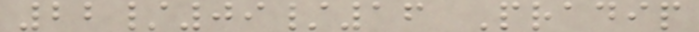22/09/16 Pradip
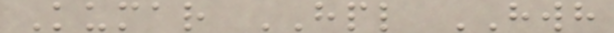Kumar HPL HWH
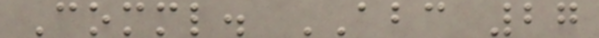Comml. ABC 27
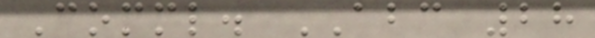Comml. ABC 28
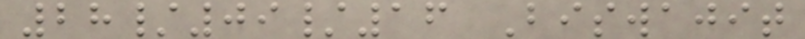28/09/16 Biswajit
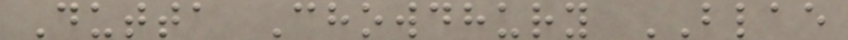Dutta Chowdhury BLAE
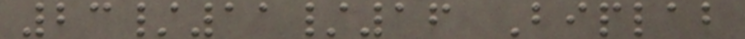23/11/16 Biplab
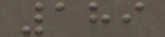189
